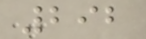292
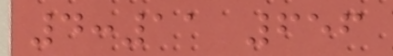4:11 656
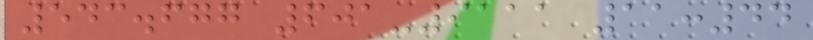543.677 601-9111 11:44
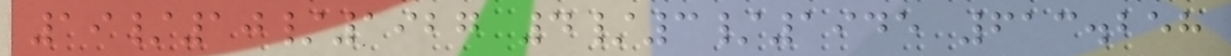19/10/1927 4/3/1945 613.258
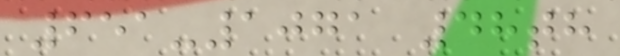651-1071 48th
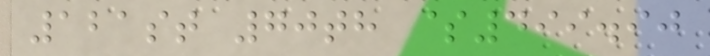121st 70th $499.90
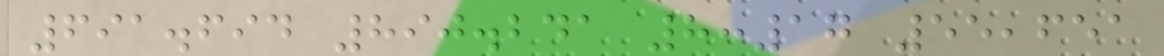691.694 890.241 8:17 55,651
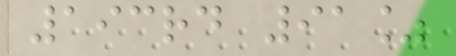193rd 91%
